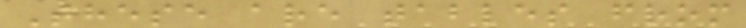These are tables from
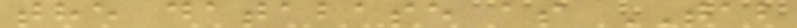the database as TAB
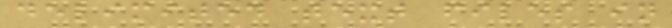delimited text files in
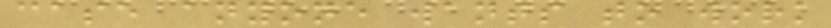case anyone wants to work
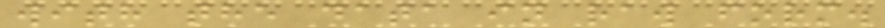with the data in raw form.
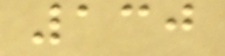130
